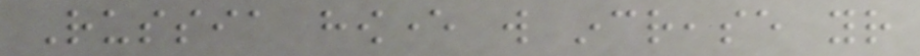Russia however will increase your
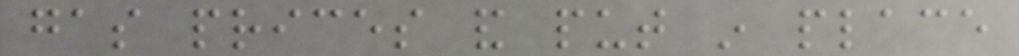gas prices and put in place
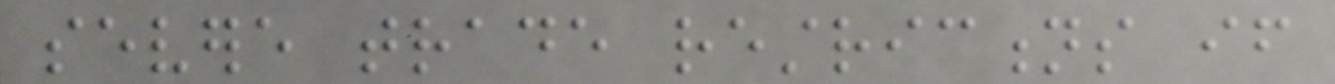severe trade restrictions if
